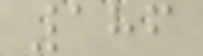186
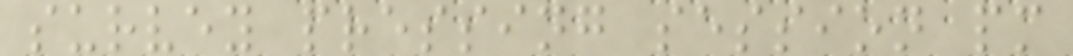survey pressing session pm
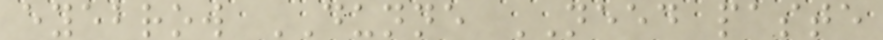eyebrow DUNNE NEED paste
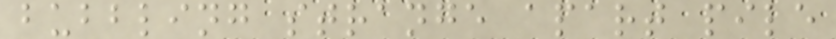bubbling strange apart pile
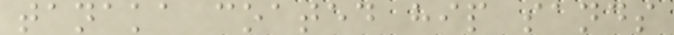tanaka coated hip sands
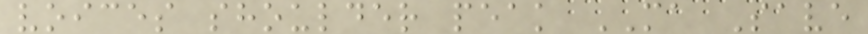voices shoulder peak MA Save
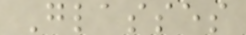Glasses
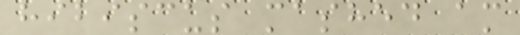hibiscus mashed am
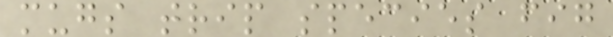mugs trip species fig
